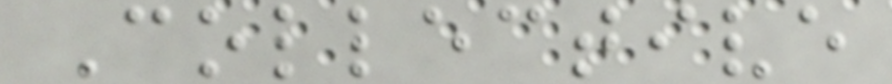Collective
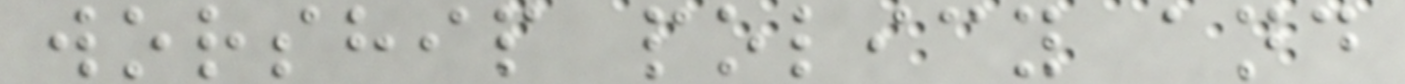worship policy and
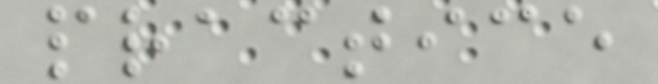practice
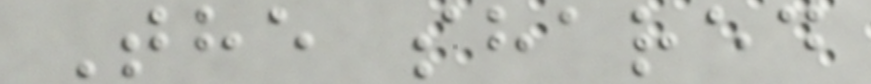The shared
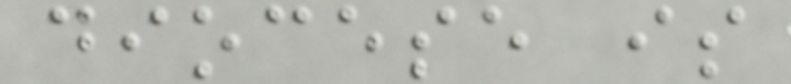diocese is
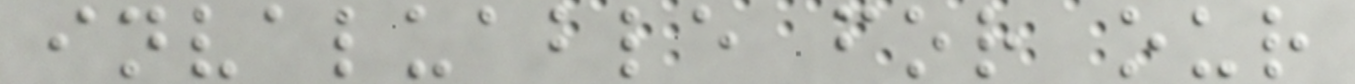invaluable for our
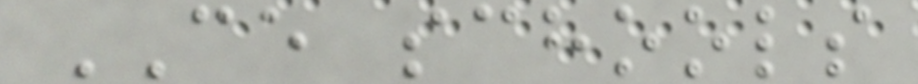CE schools
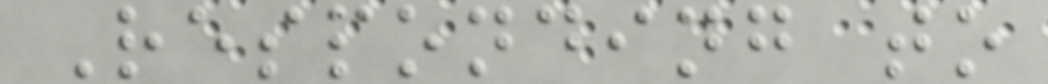Responding to
